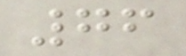76
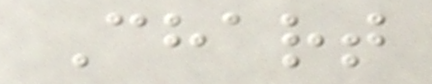Chart
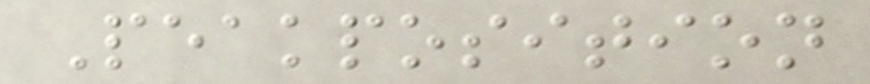Peakposition
